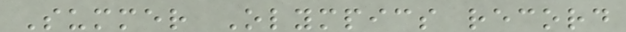Summer Olympics record
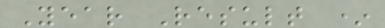Year Result *
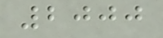2000
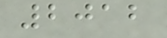2012
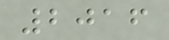2016
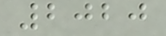2020
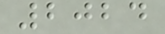2024
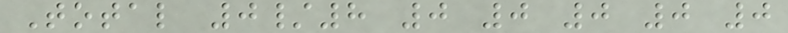Total 0/8 0 0 0 0 0
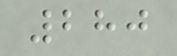280
